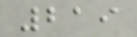219
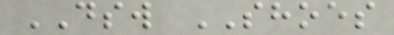DSW SHOES
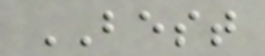BEST
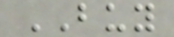BUY
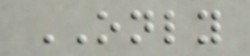ONLY
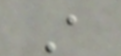A
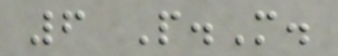6 P.M.
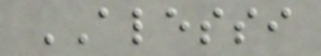ALESSI
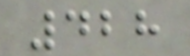428
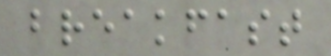breakfast
